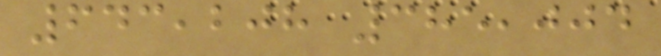643,208 385,004
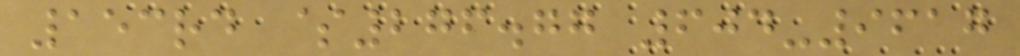153rd $276.77 604-9617
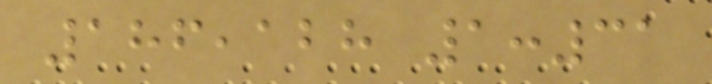186,128 1:31
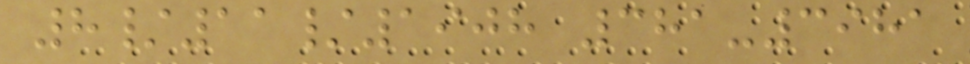8/11/1908 381-3981
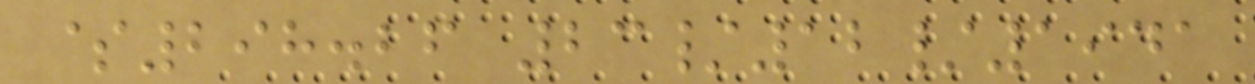$298.26 23/12/1941
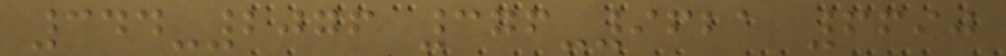344-2076 376-9621 6690
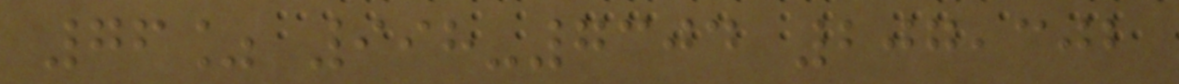76% 998-7304 207,302
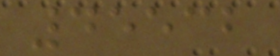45532
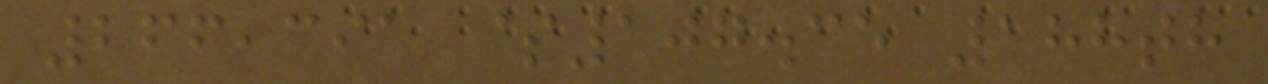266,391 $107.35 188th
